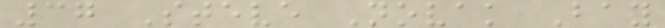37 Steve Novak Bay
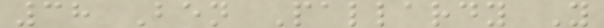38 Ben Pallardy Y
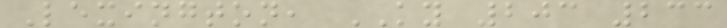Lexington, KY 203 233
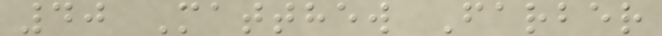40 Matthew Farber
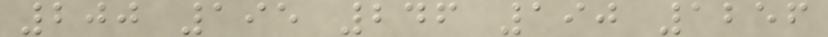200 195 246 190 1256
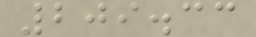209.33
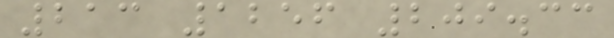213 1256 209.33
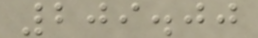209.00
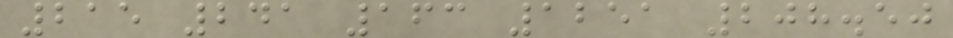215 241 163 1251 208.50
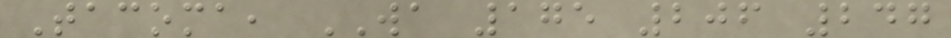Tacoma, WA 175 206 247
